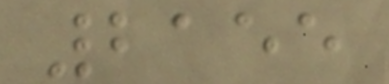2155
